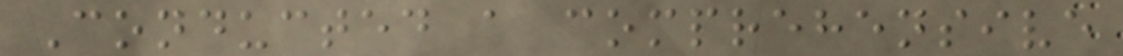Conducted a comprehensive
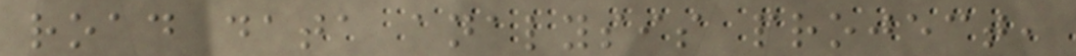road data analysis project,
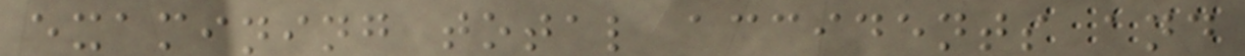examining total accidents and
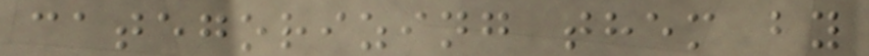categorizing them by
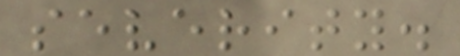severity.
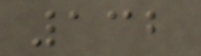132
